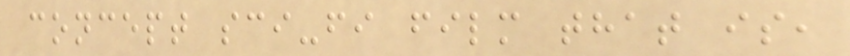concept sci-fi film that is,
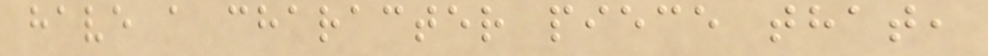have a character piece that,
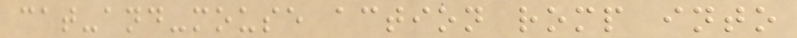cat-and-mouse action romp into
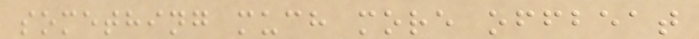something much more offbeat
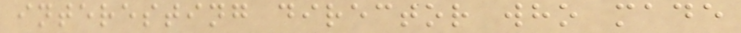interesting director who made
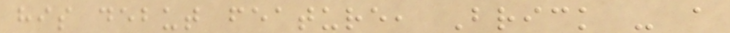his debut feature, Brick - a
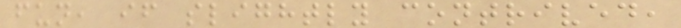fun, if slightly contrived,
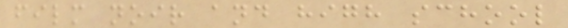film noir and high school
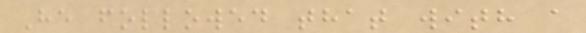He followed that with a
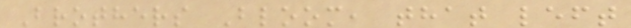Brothers Bloom, that left
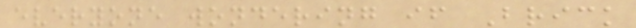everyone wondering if Brick
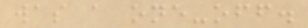was a one-off.
